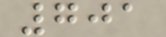701
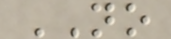NO
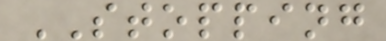STOPPING
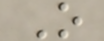O
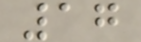17
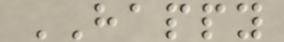HAPPY
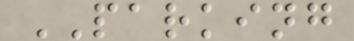PARKING
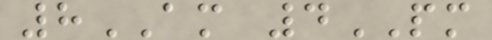8AM 4PM
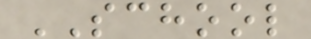SCHOOL
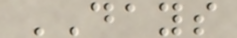DAYS
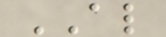AL
